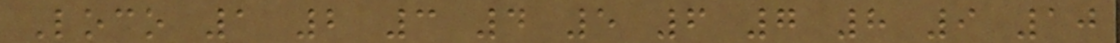Loco 1 2 3 4 5 6 7 8 9 10
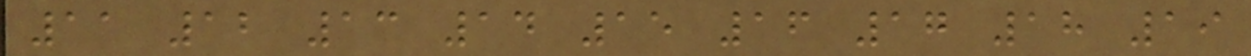11 12 13 14 15 16 17 18 19
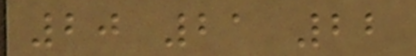20 21 22
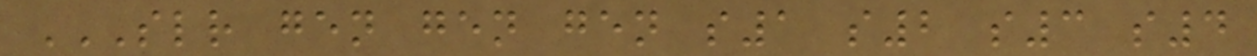SLR GEN GEN GEN S1 S2 S3 S4
